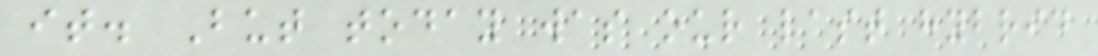it. But today was our last hybrid
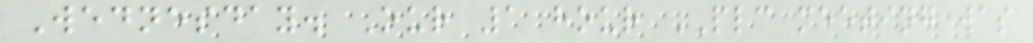Wednesday. Our 1 hour PLC meeting was
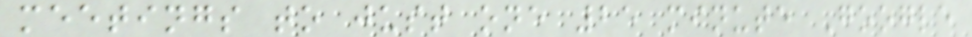meetings to just one 25 minute Google
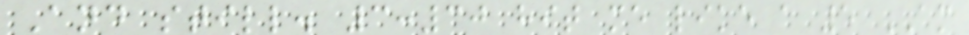And still. 3:30 hit me like a 5 AM
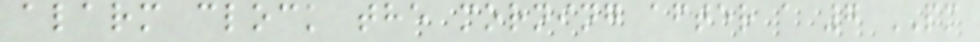alarm clock the morning after a 7 PM
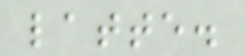latte.
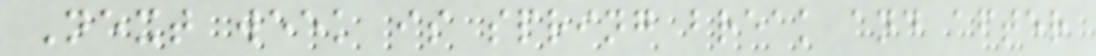Next week is spring break and after
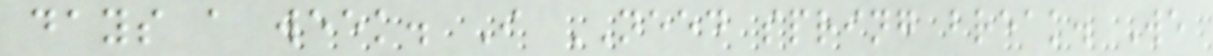days a week. I NEED spring break. We
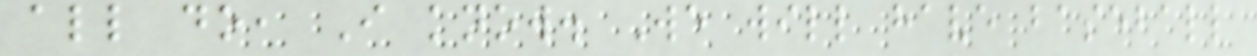all do, I know. We will have baseball
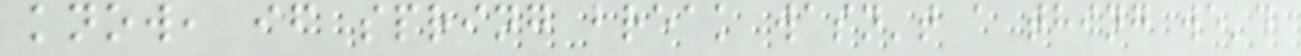know, if spring break wasn't a thing we'd
